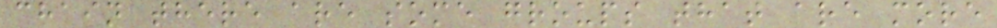chain there are some groups that are more
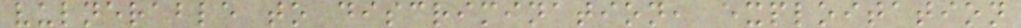vulnerable to discrimination, exploitation
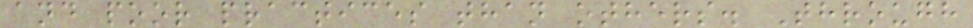and poor practices than others. Through
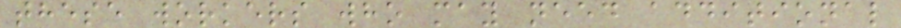these workers who may need additional
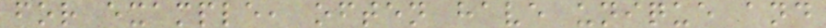for example, often have unique and
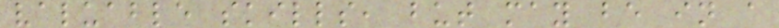valuable skills, but may be in a
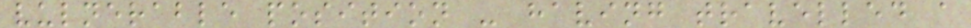vulnerable position - having travelled a
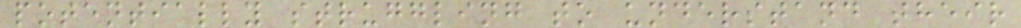potentially struggling to understand their
